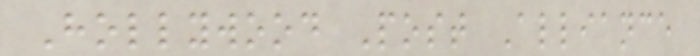Hollywood Post Alliance
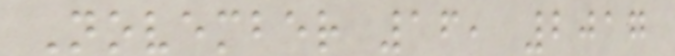November 16, 2017
